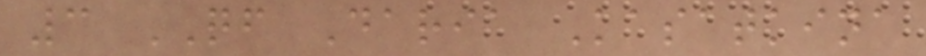3 QF Daria Kasatkina
